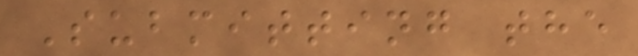Submitting the
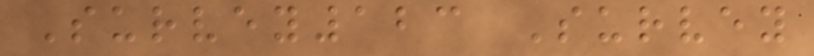Survey123 Survey
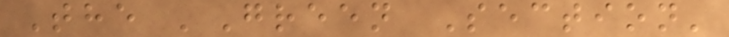The 'Green Section'
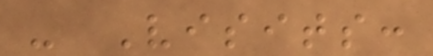- Visits:
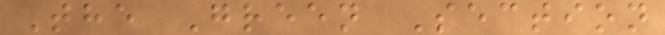The Green Section
